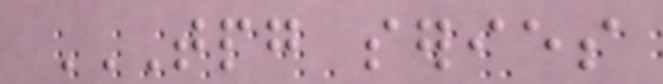TPG SERIES
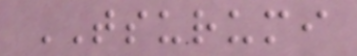TSURUMI
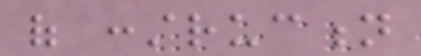of construction
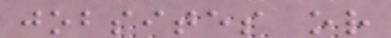jobsites or
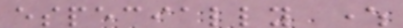especially where
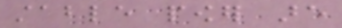stable power are
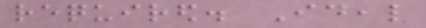required. Ideal
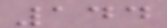144
